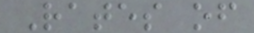Rates of
